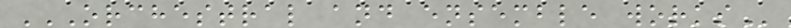ORCHESTRAL AND ENSEMBLE WORKS
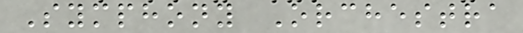Symphony Orchestra
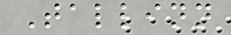Tallinn
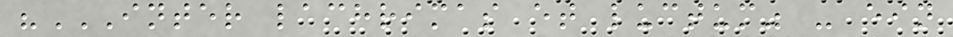"INTER LACHRIMAS ET LUCTUM" - EIN
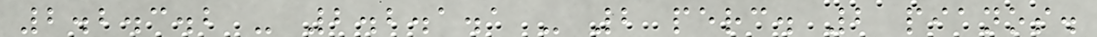2.2.3.2 - 2.2.1.1 - 2 perc. 2 pianos.
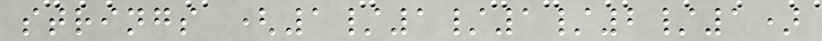strings (1/1/1/2/1)
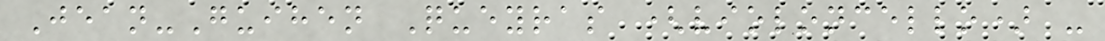Jean-Guihen Queyras (violoncello) -
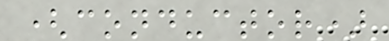(conductor)
